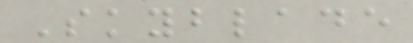Skyblade
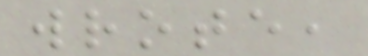wrote,
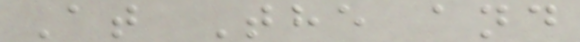At The and
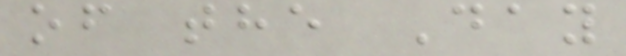of the Day
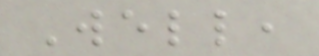Well,
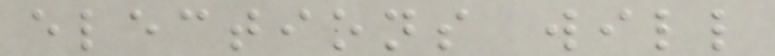elections will
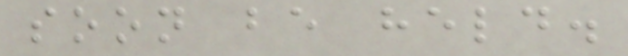soon be held.
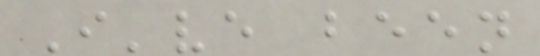I've been
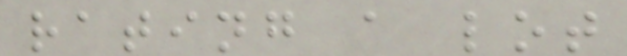rating a lot
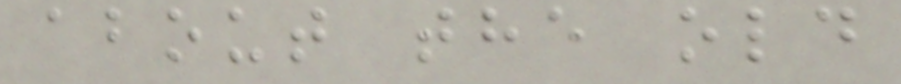about the old
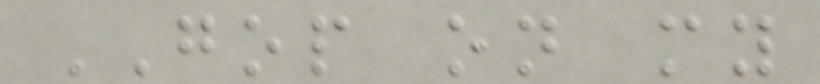GOP on my
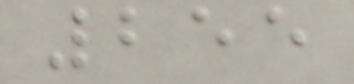255
